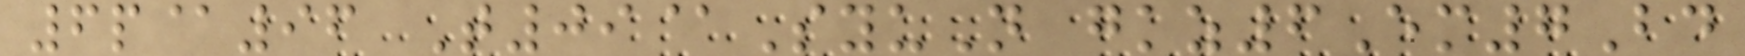6p@96 T09@SyuN gkz6Em7Bd
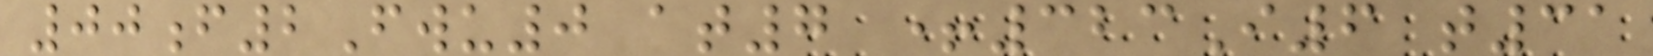00f2Fwu0 at7 +323I6 t31
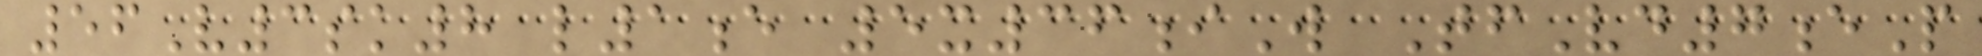56V3sk8 l1e 5x36iW TfVd7eP
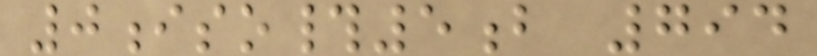0iso#5b 794
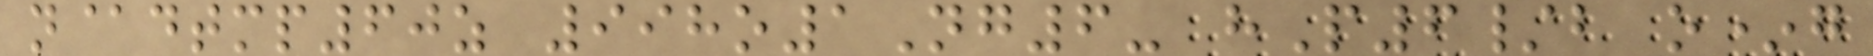n@dtmp60z 998o1Ng6- hP6/b o*g
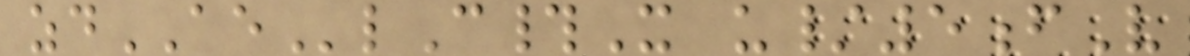zdAElC#X u/5fV
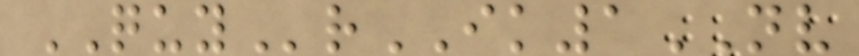QUYrIK1NV
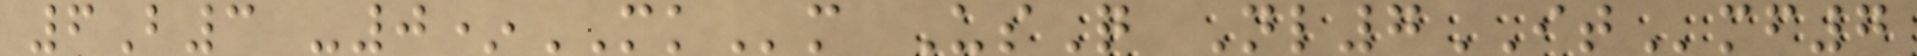6B3 -0*MKm UsQ Nl7ITmf7
